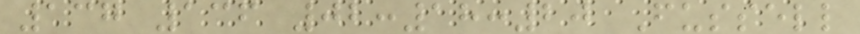137 136 02:18:20 Fussell
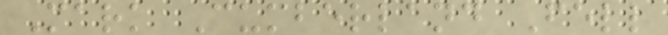Mark Cumberland Fell
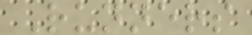Runners
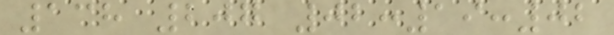138 207 02:19:02
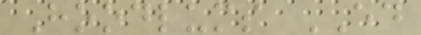Hoodlums ED
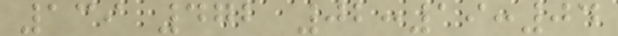139 472 02:19:04
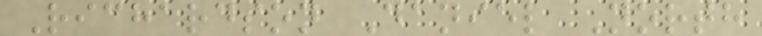Richardson Daniel North
